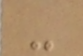-
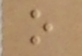o
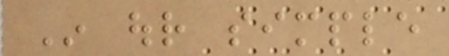In our simple
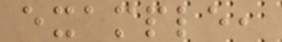example,
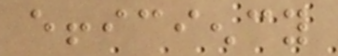efficiency
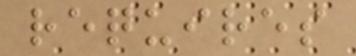requires
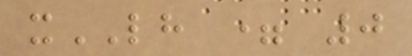xLH = 0
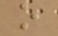o
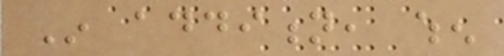In addition, when
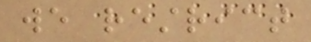we restrict
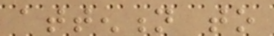attention to
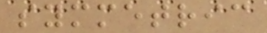symmetric
